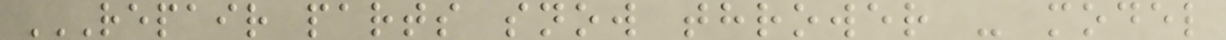REPAIR PARTS SNOW THROWER - MODEL
